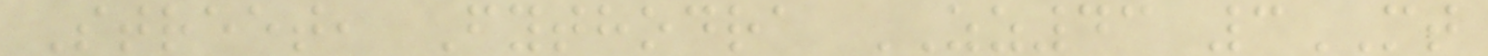Street, Fythodra ZZ43 3MT
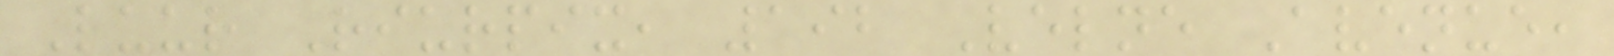Luur Riurpix, 192 Velne Avenue,
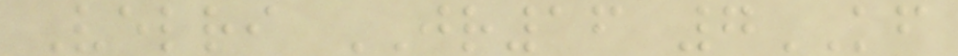Velri JR16 7KF
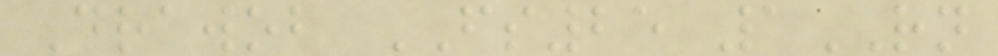Drawob FS25 1RN
